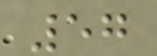57
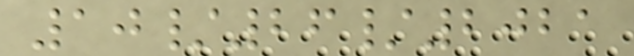10/26/2021
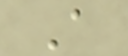A
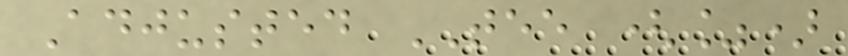Adjusted TEE (%)
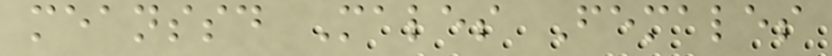meanssd Males Females
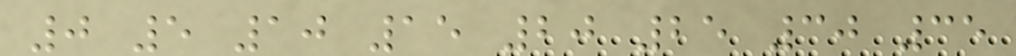0 5 10 15 20 25 30 35
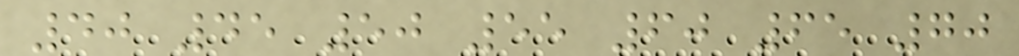40 45 50 55 60 65 70
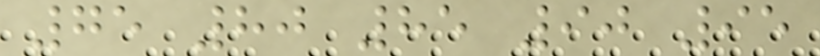75 80 85 90 95
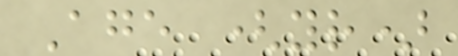Age (yr)
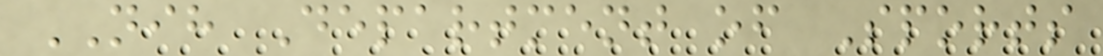NIH Department of Sports
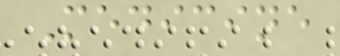Medicine
